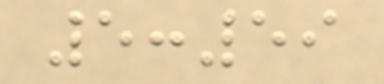5:59
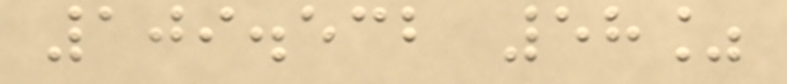109.532 58%
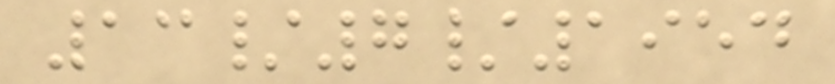13/7/1954
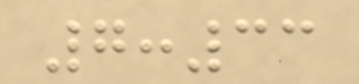7:33
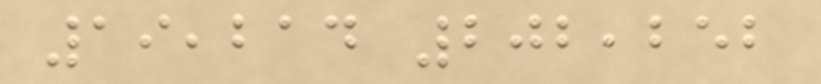19,214 202,252
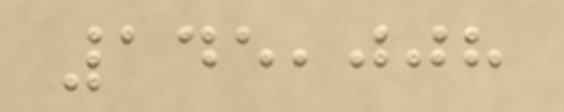145,008
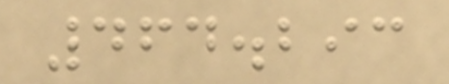464.293
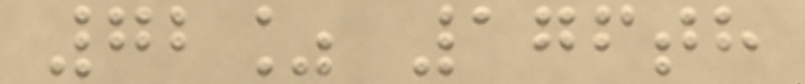72% 176th
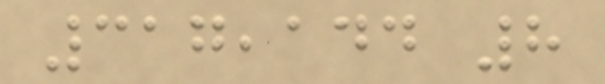317,144 8
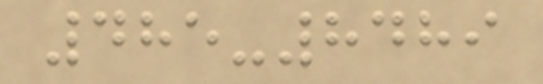485-8489
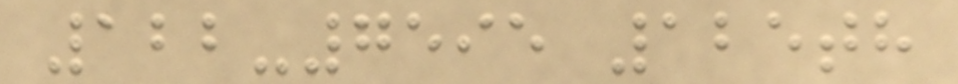122-7595 125th
